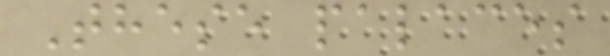These palaces
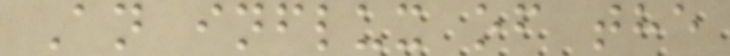An influx of the
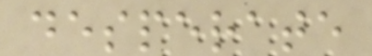desperate
